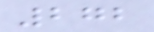272
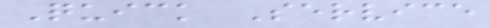Quick Service
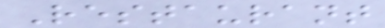Restaurant
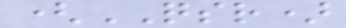(QSR)
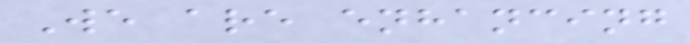We are enhancing
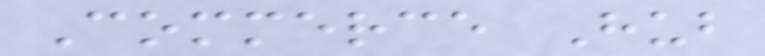Commerce Hub
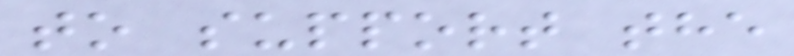to support the
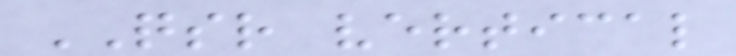QSR vertical
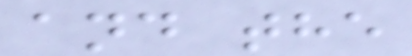and the
